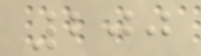200
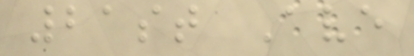21st Ave
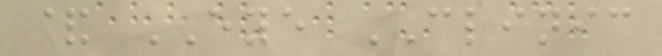& EYE CLINIC
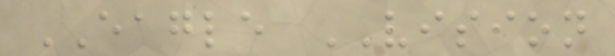EAGLE VISION
